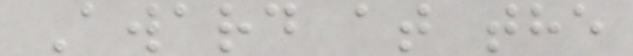Award at the
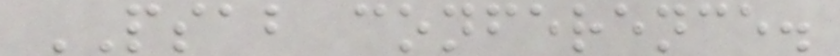PSAB conference.
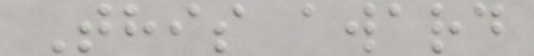This award
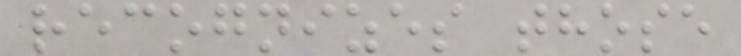recognizes those
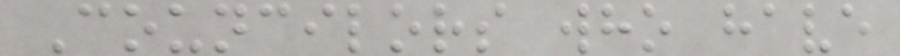Councilors who have
